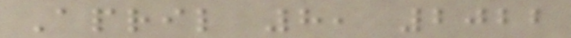April 8, 2022
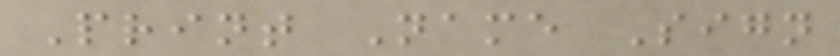Print Name Sign
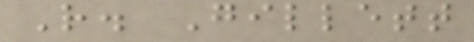R. Gillett
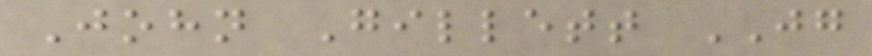John Gillett JG
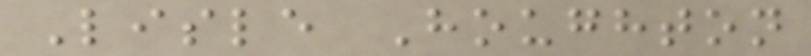Lisle Houghton
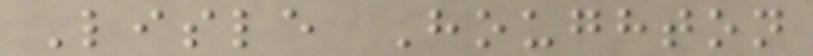Lisle Houghton
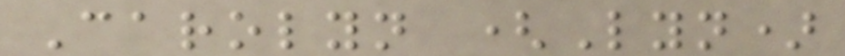Carolyn (Lyn)
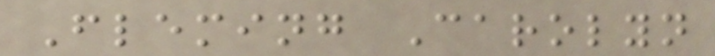Fleming Carolyn
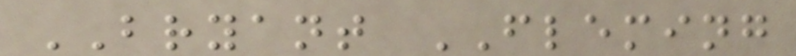BRYANT FLEMING
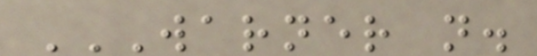WARNER N.
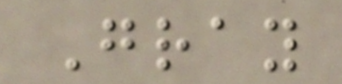Gray
